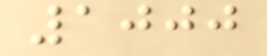1000
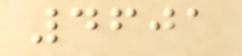4601
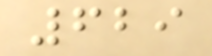629
